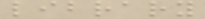library
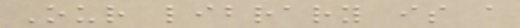Our library is a
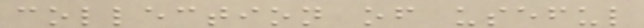collection of useful
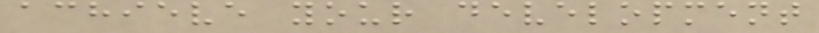achieve your development
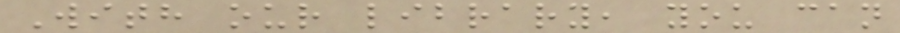With our library, you can
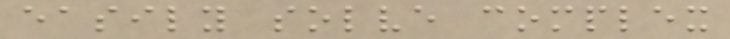easily solve complex
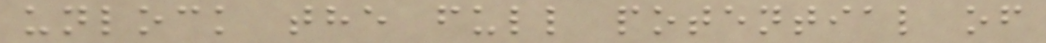unlock the full potential of
